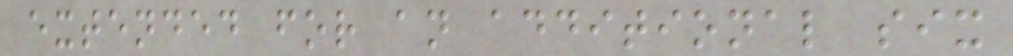extended for an additional six
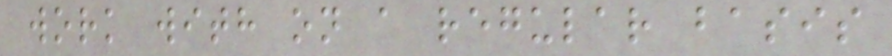work with on a regular basis
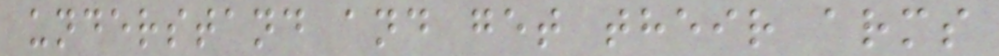understand and get their arms
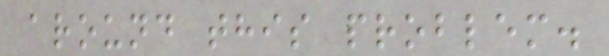around this problem.
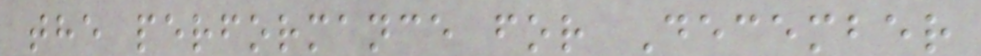the performance for December
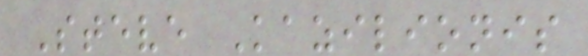Steve Kazilionis
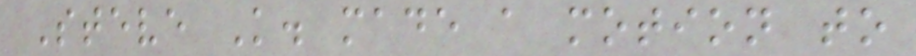Steve K. made a motion to
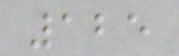125
